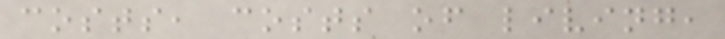costs, costs of living,
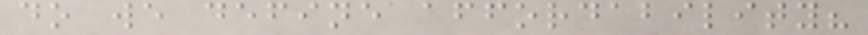do we define affordability?
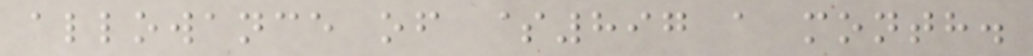allowance of $897 a month.
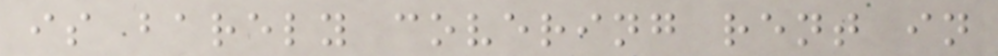is barely covering rent in
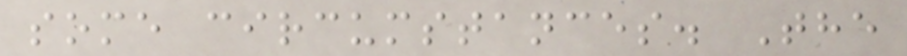some circumstances. The
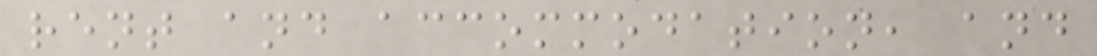rent and accommodation, and
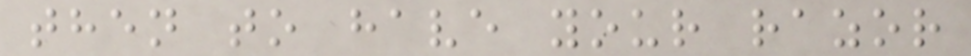then to have your razor
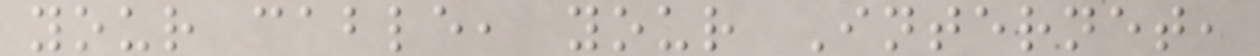your cable, your Internet,
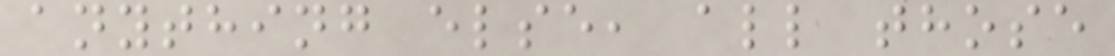anything else, all those
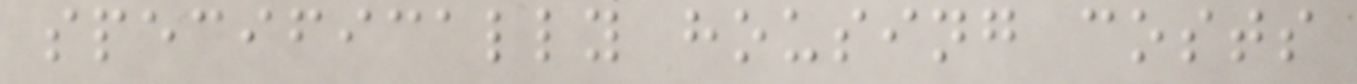specifically housing costs
